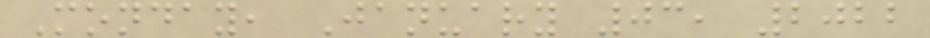Monday, January 03, 2022
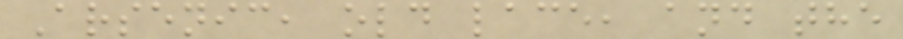Arsenic, old lace, and the
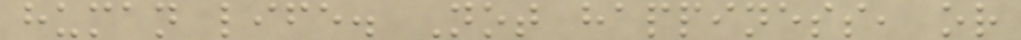human life. Not happiness, or
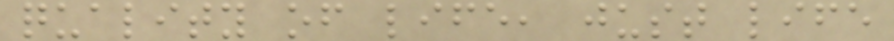quality of life, just life
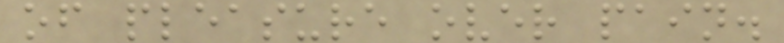of pleasure over pain.
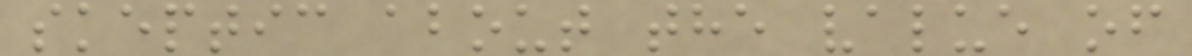skeptic about the value of
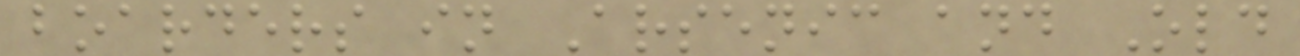boarders in Arsenic and Old
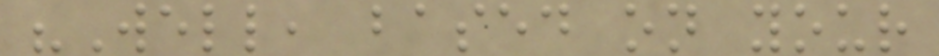"Well, based on your
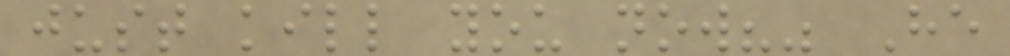just kill you now?" He
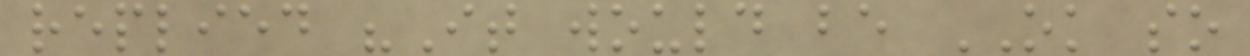replied "It would be OK so
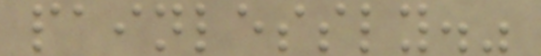painlessly."
